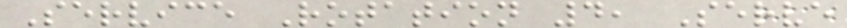Service Rotation 4, Serve
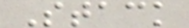Stack
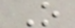O
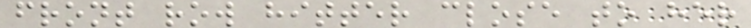front row hitter close to her
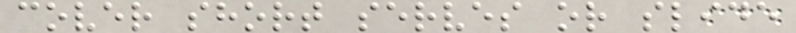cover short serves or slide
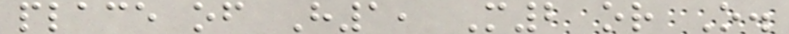place of H1, M2 or O.
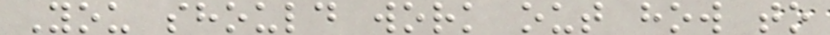You should work out how to
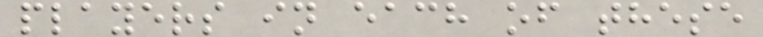players in each of these
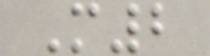M2
